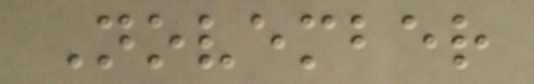November
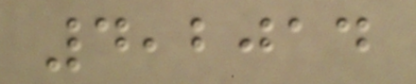4,2014
